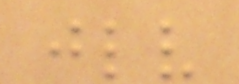jlv
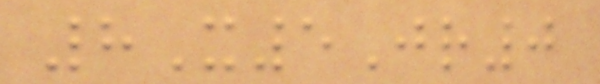8X5Jr0
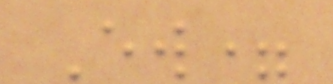Ew=
